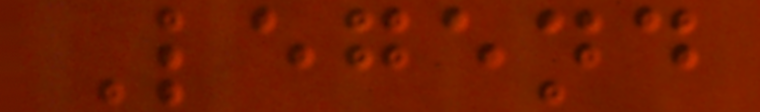Legend
